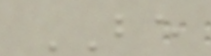BE
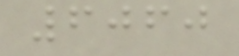6060
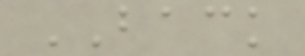BACK
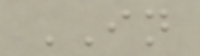IN
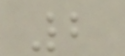2
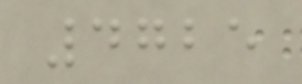4725
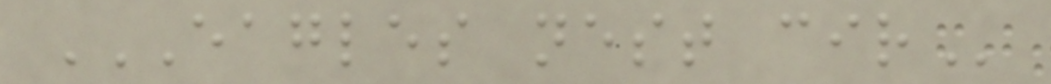EAGLES NEST CIR
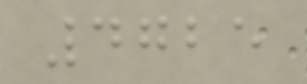4725
